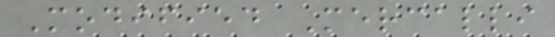Modified Mercalli
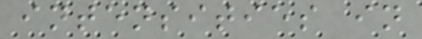intensities in
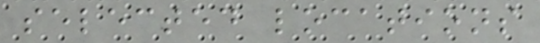selected locations
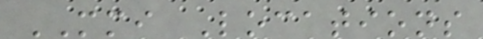MMI Locations
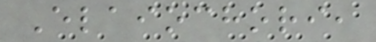Elaiochori,
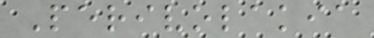Perivolakia
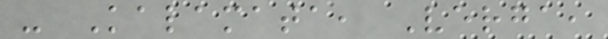- Kalamata, Verga,
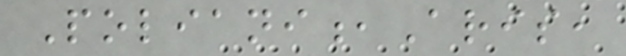Poliani,Aris,
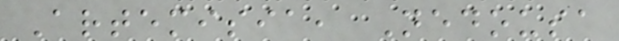Artemisia, Nedousa
